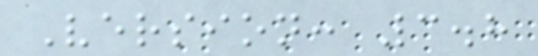Version: 3.8
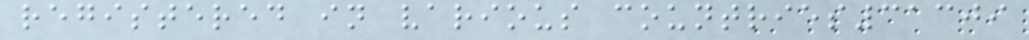registered in various countries31309
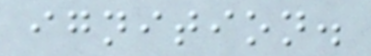ignition.
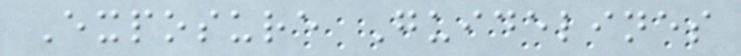Exposure Guidelines
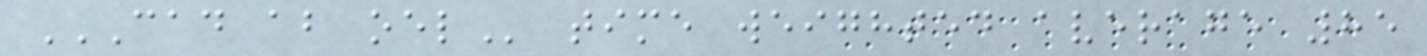CAD AB OEL time weighted average 85
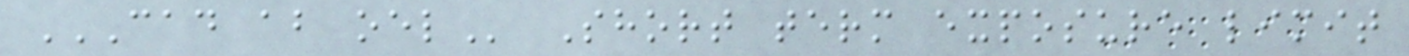CAD AB OEL Short term exposure limit
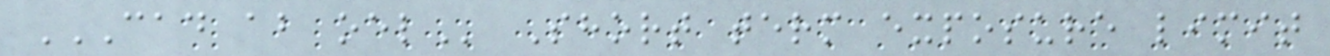CAD AB OEL Short term exposure limit
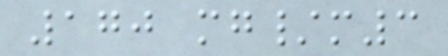170 mg/m3
